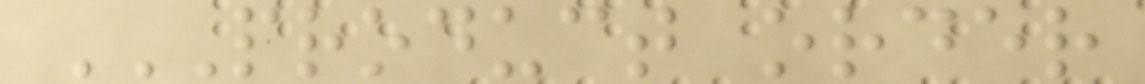PRODUCT ORDER
